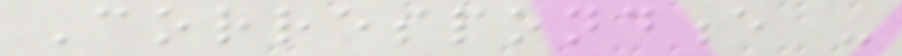Correspondence -
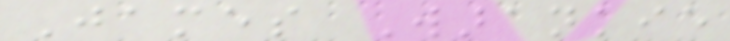James Warankie
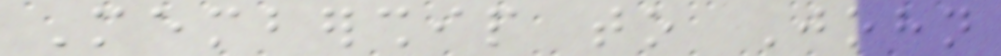Membership to John
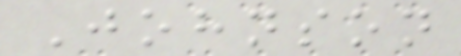Johnson
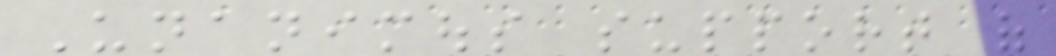Unanimous support of
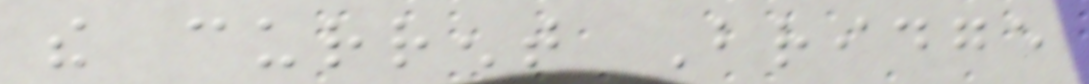the current Bridge
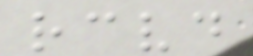received
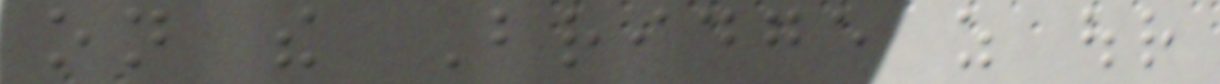on the Bridge as our
